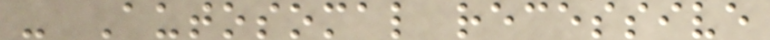- Autosomal recessive
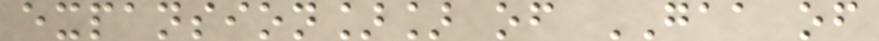expansion]] of GAA of
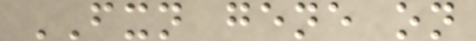FXN gene on
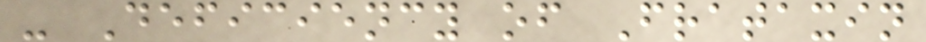- Deficiency of Frataxin
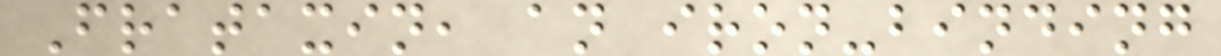Frataxin, an iron-binding
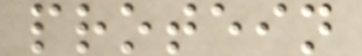protein
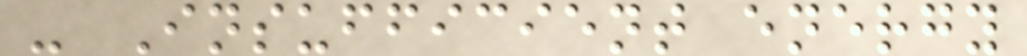- Insufficient energy
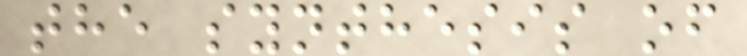the synthesis of
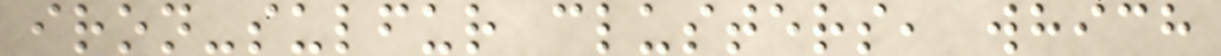iron-sulfur clusters, which
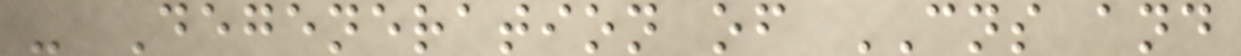- Degeneration of CNS and
